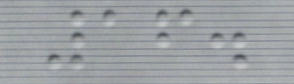16.
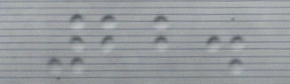22.
